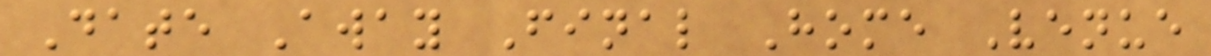Date Away Final Home Venue
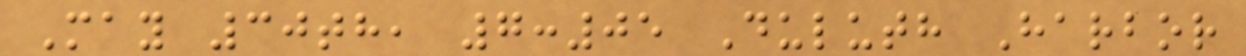May 30th, 7:05 Duluth Harbor
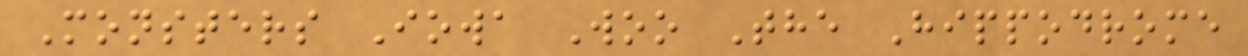Monsters Iowa Woo The Hippodrome
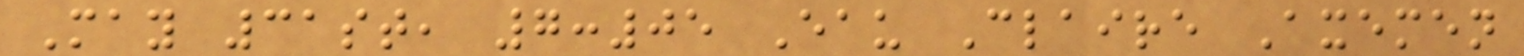May 31st, 7:05 Eau Claire Axemen
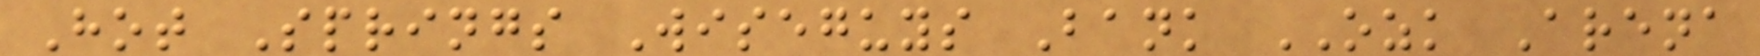Hot Springs Wiseguys Bank OZK Arena
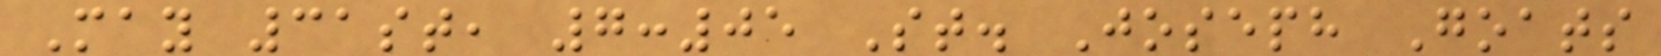May 31st, 7:05 St. Joseph Goats
